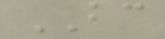BC
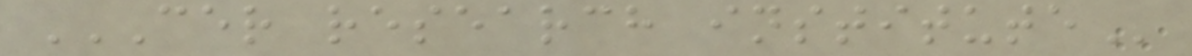CER RESEARCH INSTITUTE
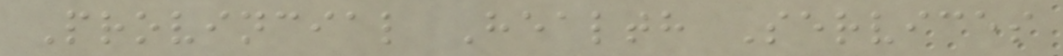Provincial Health Services
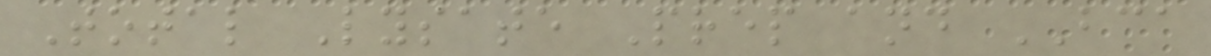Total Lysate Prep and BCA
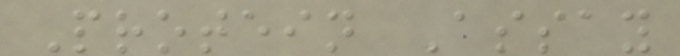Protein Assay
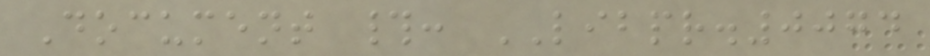Document #: LIBPR.0074
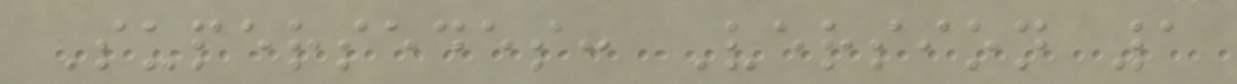Supersedes: Version 1
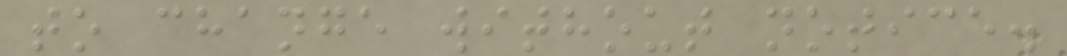to change without notice.
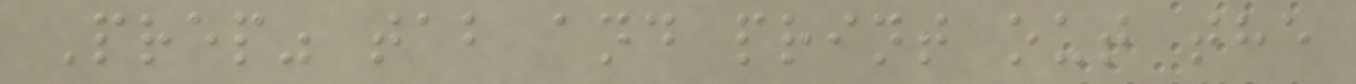Prep" tab and print out the
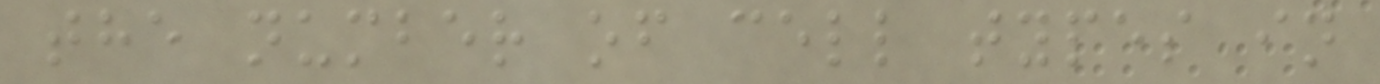the number of cell types in
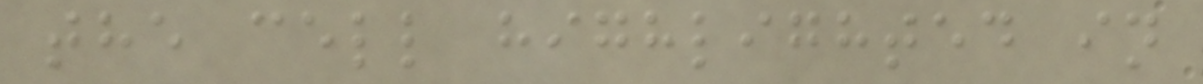the cell highlighted in
